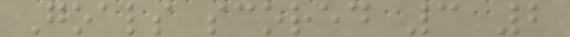Goals scored 3 2
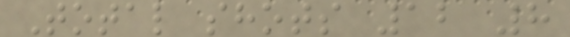Total shots 12 8
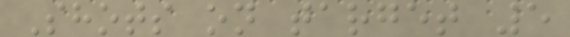Shots on target 5
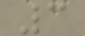3
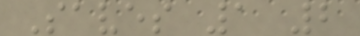Saves 1 2
